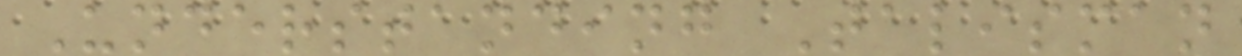Understanding Talisman
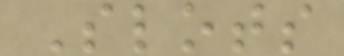Slots
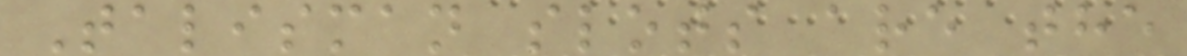Talisman slots are the
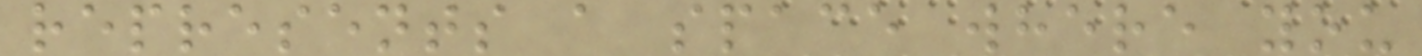represents a space where you
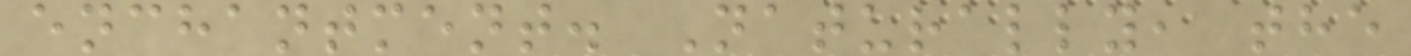enchantment. Naturally, the
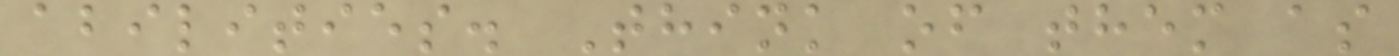abilities. Think of them as
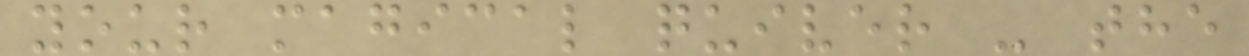your magical quiver - the
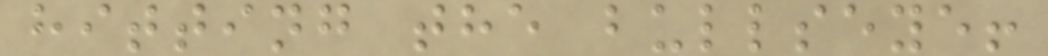hitting the bullseye!
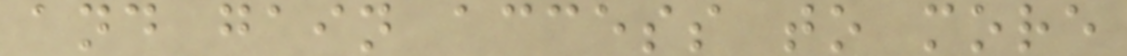and gain access to more
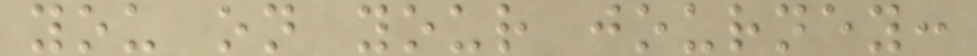you on your journey:
